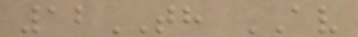12TH AV
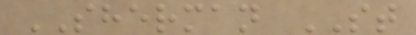SHERMAN ST
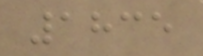1835
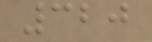320
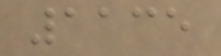1135
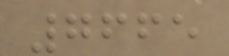7665
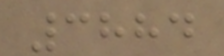3884
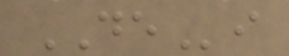DEi
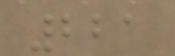221
